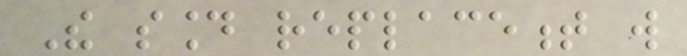The sound replacement will
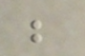be
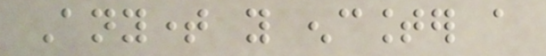Anytime you encounter a
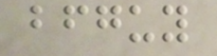bfguy
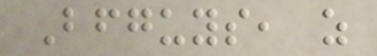Bfguys, as
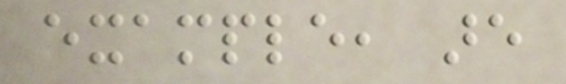example, are
